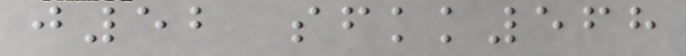j52 sfkk568
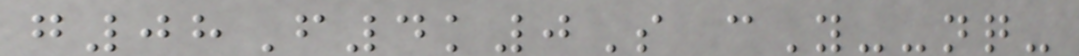g08F4k0S cY--nq-
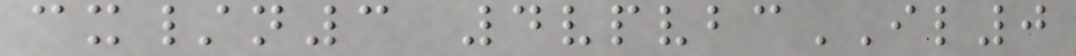cx/n3 4vpvbcIL0
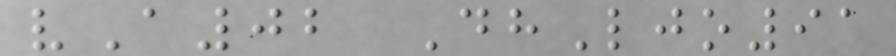vA02 DhLjo91
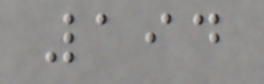194
